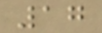17
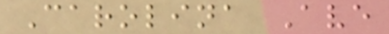Carolina Ave
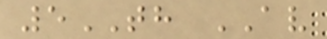5TH AV
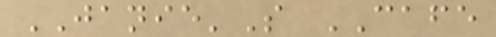JANIE'S CAFE
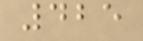425
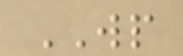WP
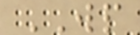WP
